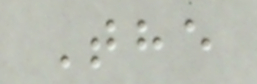The
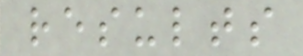results
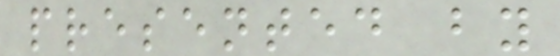presented by
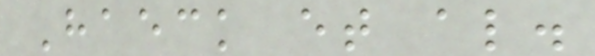Haeck et al.
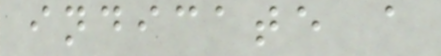indicate a
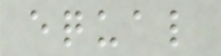equal
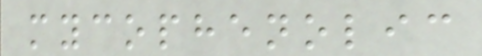mycophenolic
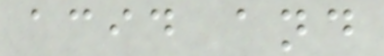acid and
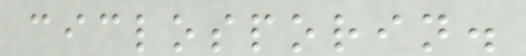ciclosporin.
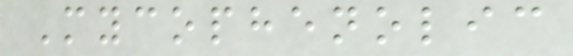Mycophenolic
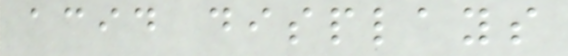acid displays
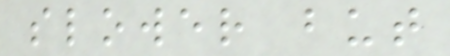slower but
